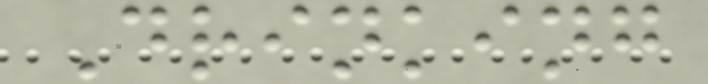Drinking
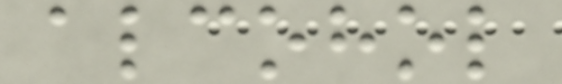alcohol
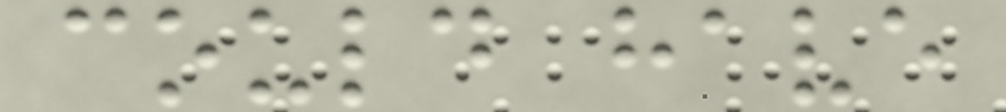could have
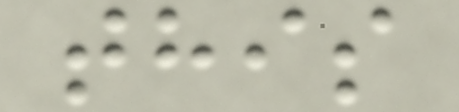this
